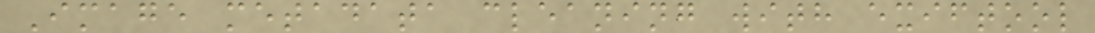Image metadata cleaning with exiftool
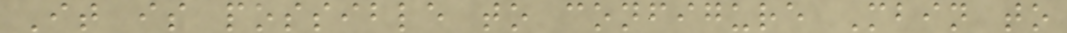It is possible to configure Mbin to
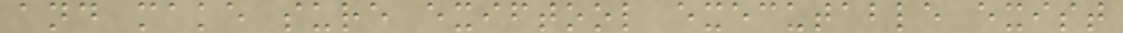and make sure exiftool executable exist
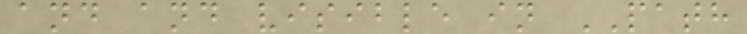and and visible in PATH
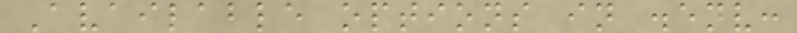Available options in .env:
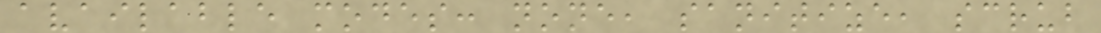available modes: none, sanitize, scrub
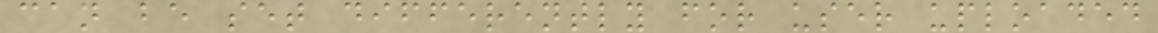can be set differently for user uploaded
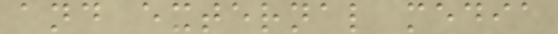and external media
